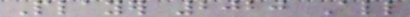Player 2020 All
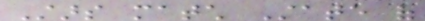Stars match State of
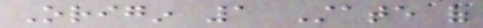Origin 1 State of
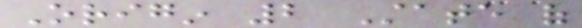Origin 2 State of
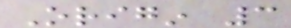Origin 3
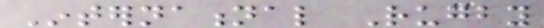International Rugby
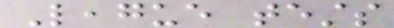League tests
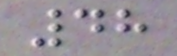48
